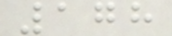178
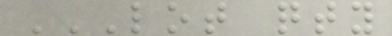LOT QTY
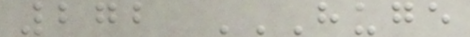272 HUGE
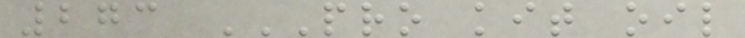273 PRO KIT OIL
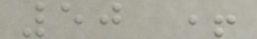50 +
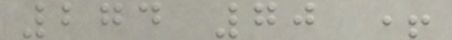274 70 +
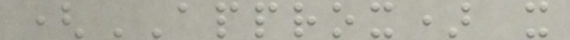(APPROX) x
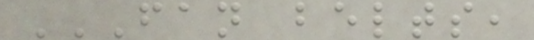FAN BELTS,
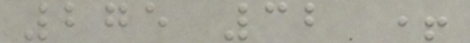275 32 +
